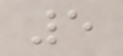5
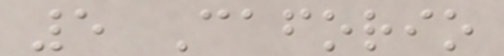5 Caforio
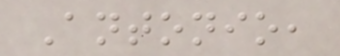Antonio,
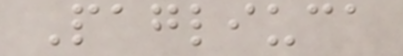Pagliuca
